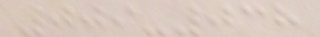009-038
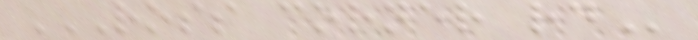ROSS CORNER RD
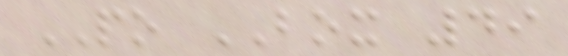PO BOX 49
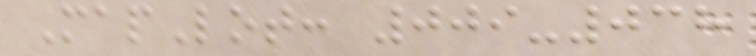MapLot: 009-038
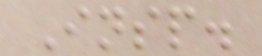Insp.
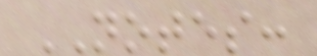NOTES:
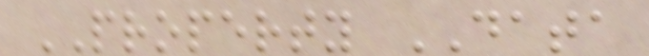PROPERTY DATA
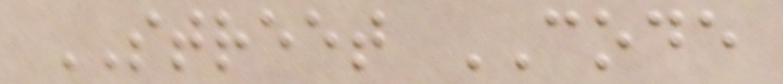STREET CODE
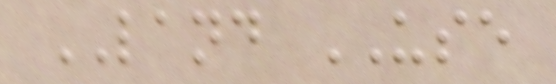LAND USE
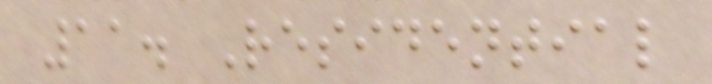11. Residential
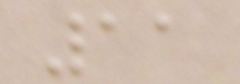11
